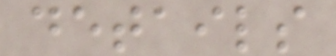details
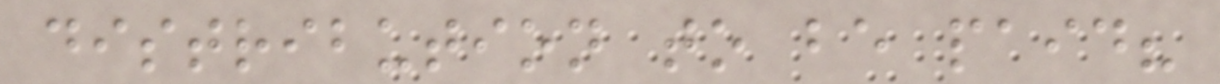distribution to be paid?
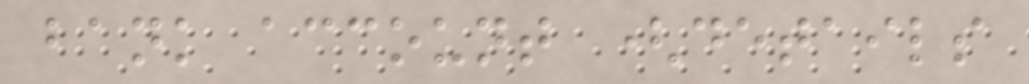bank account (details
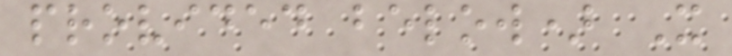provided below) X
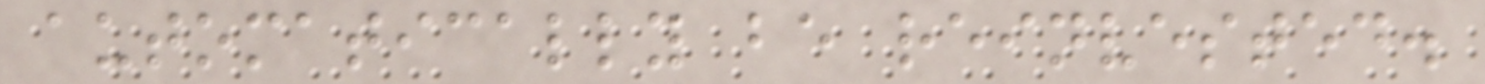automatically be reinvested.
